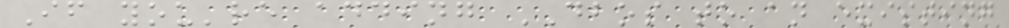If you're adding DBOS to an existing
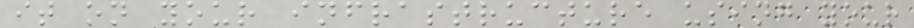it on your infrastructure using your
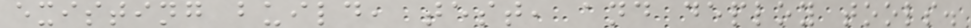existing build, test, and deploy tools.
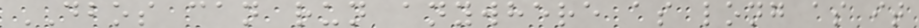DBOS can run anywhere as long as it
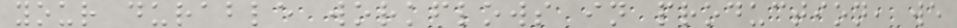your durable workflows in production, we
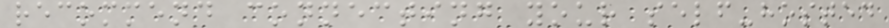recommend connecting your self-hosted
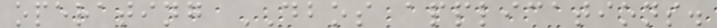operating DBOS applications.
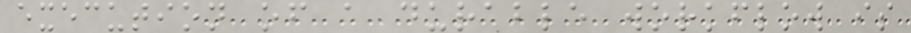execution of a durable workflow is
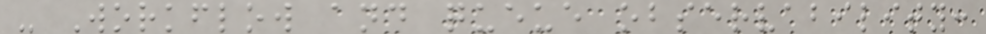- Workflow and queue observability:
